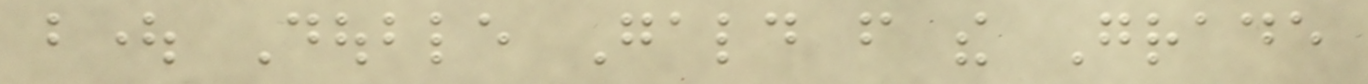bought Double Gald from the Grade
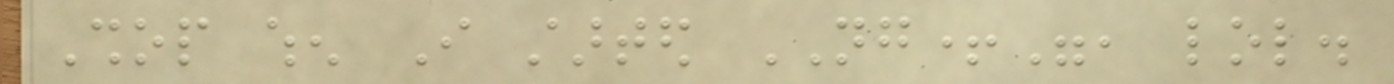Shop when I started NG+", lol.
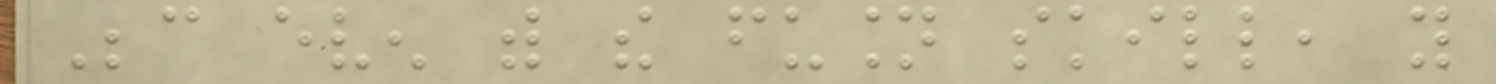Because even with the fusion skill, you
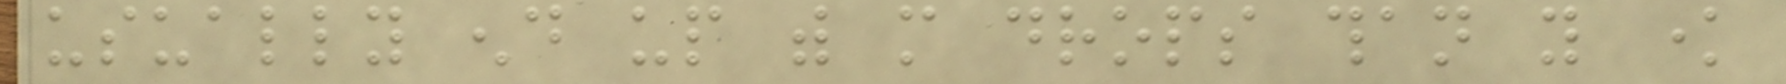usually end up with more drops than you know
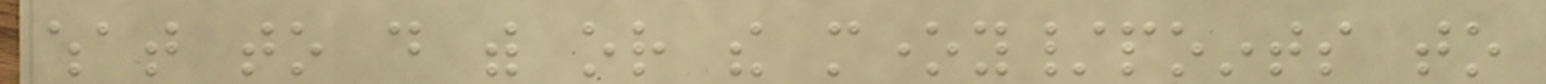what to do with or the money/points to
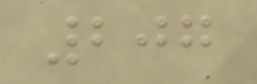207
